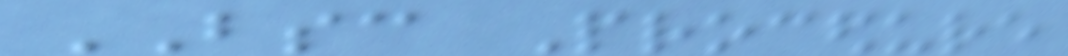BSC Procedure
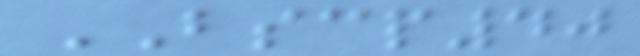BSCP40
